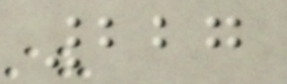227
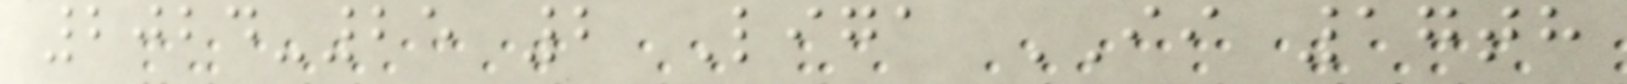2024-25 2 Liga II 17th
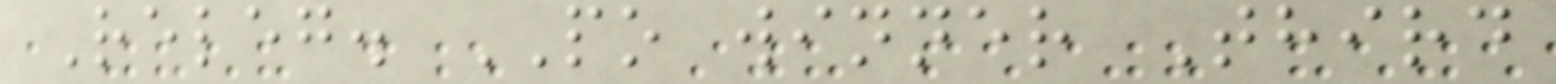Releg. PO winner Third
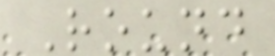Round
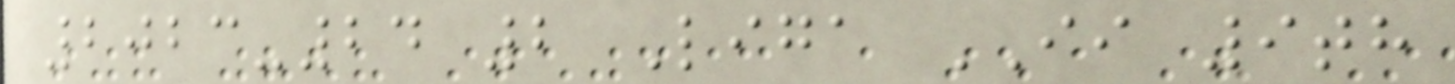2023-24 2 Liga II 9th
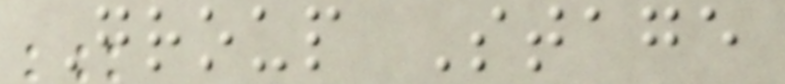Group Stage
